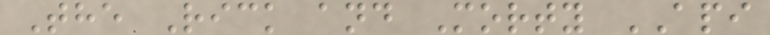The Rick and Morty API
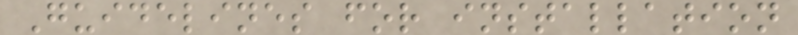Guidelines for installation
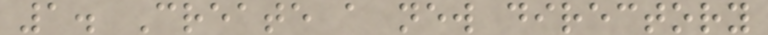1. Create a new directory
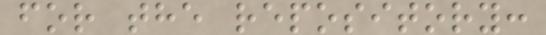for the repository:
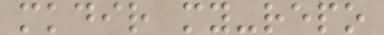mkdir my-repo
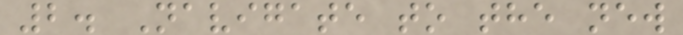2. Navigate to the new
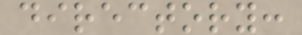directory:
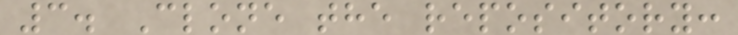3. Clone the repository:
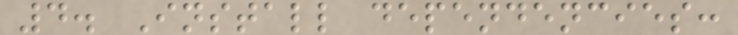4. Install dependencies:
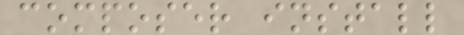composer install
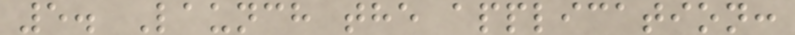5. Launch the application:
